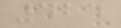424
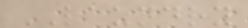LAUNDRY
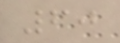60
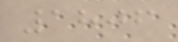1806
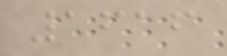1616
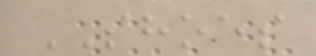SHOES
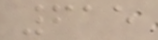615
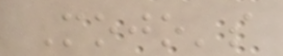Mojo's
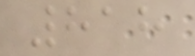818
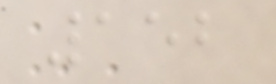152
